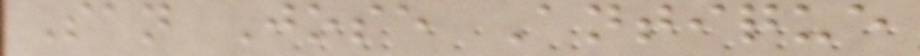San Jose Antique
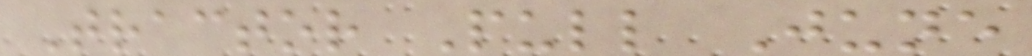Tractor Pull June
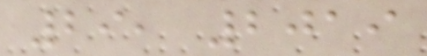29, 2019
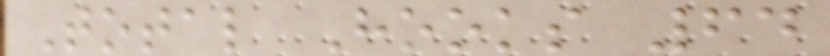Total Hooks 64
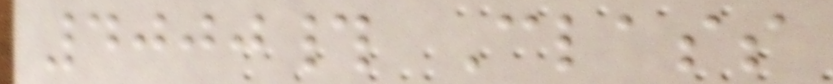4000# Class
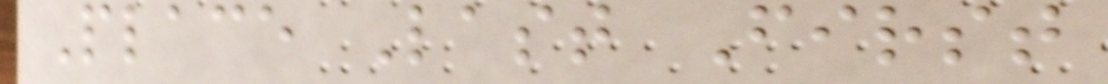Place Last First
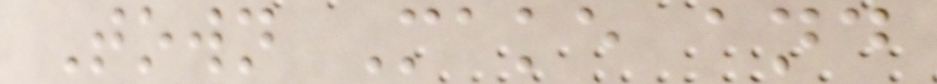Town Make and
